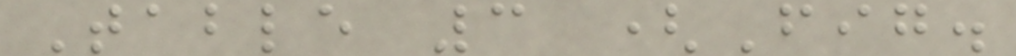Table 3 (Fig.
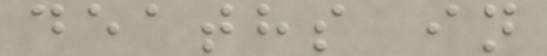deaths in
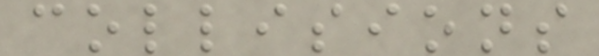collisions
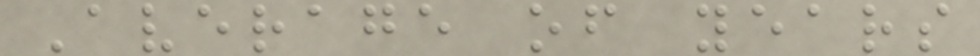Average of years
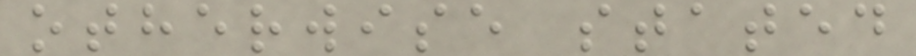otherwise stated
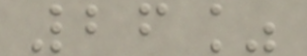26%
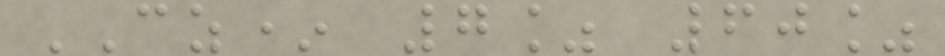CZ* 7% 60%
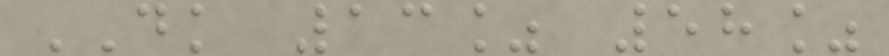DK 13% 58%
